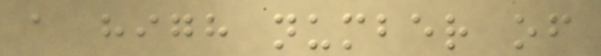a high number of
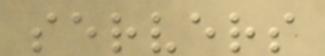servers
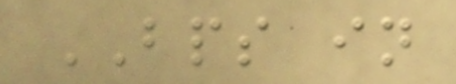BPS in
